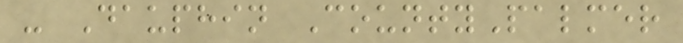- Dauphin CountyPalmer
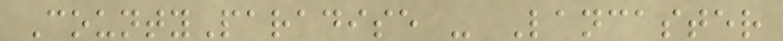CountyParadise - Lancaster
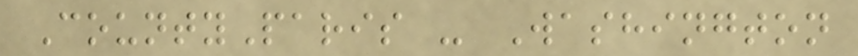CountyParis - Washington
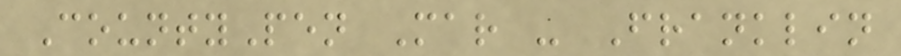CountyPen Mar - Franklin
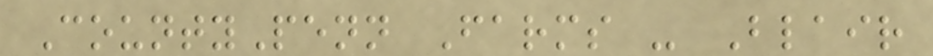CountyPenn Farms - Blair
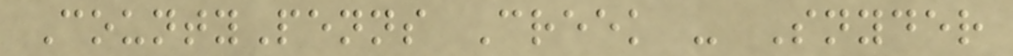CountyPenns Creek - Snyder
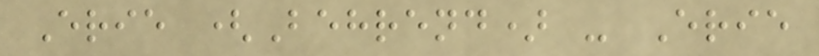Erie (Behrend) - Erie
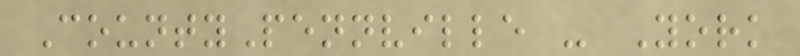CountyPennville - York
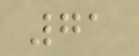71
